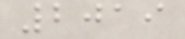2019
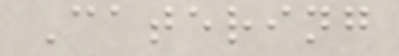Catering
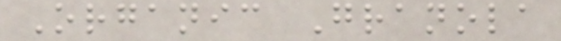Organic Granola
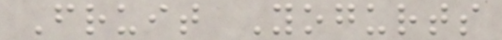Fruit Yogurts
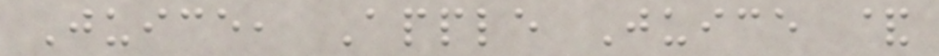Juice, Apple Juice &
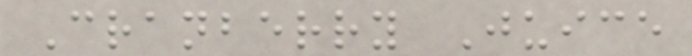Cranberry Juice
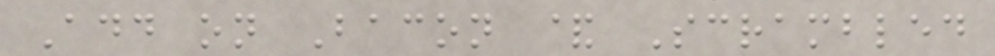Add on Bacon & Scrambled
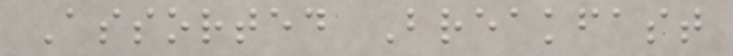Assorted Breakfast
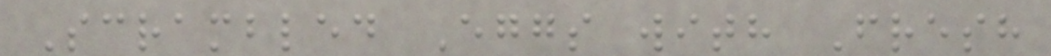Scrambled Eggs with Fresh
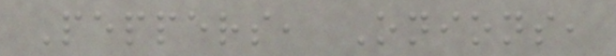Peppers, Onions,
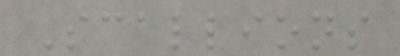Scallions
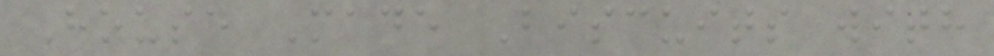House Made Biscuits with
